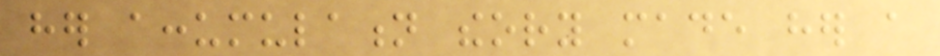her accumulation theory made her a
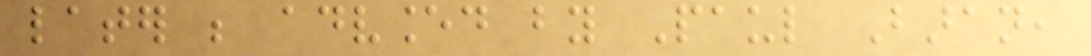later be advanced by Paul Baran,
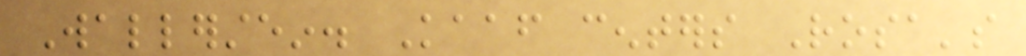Wallerstein. Kaaf centers Rosa's
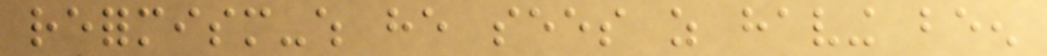reformism-which he sees as having been
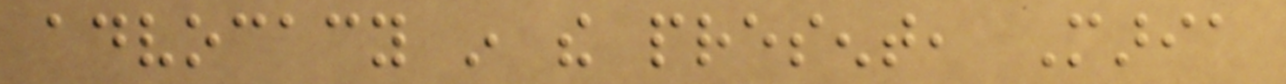advocacy in the present, Maria
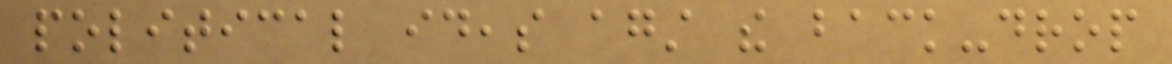political ideas against the back-drop
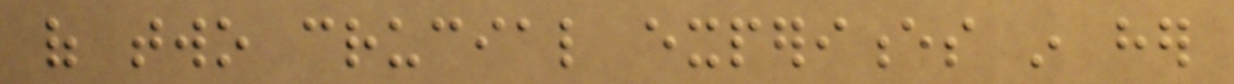of two crucial experiences in her
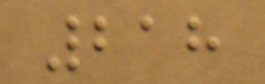218
